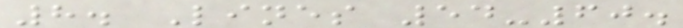8. Lines 54-60.
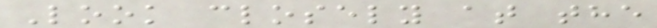Look closely at the
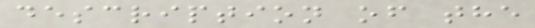description of the
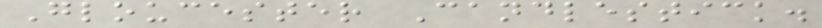Gloucester Candlestick.
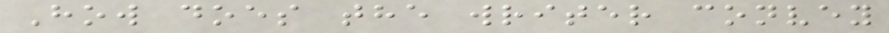How does the writer convey
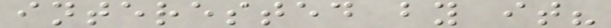interested by it?
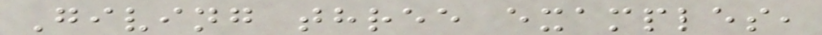Giving three examples,
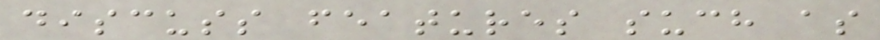discuss features such as
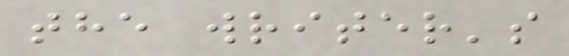the writer's
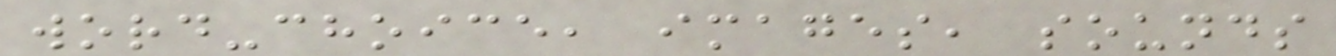word-choice, images, sounds
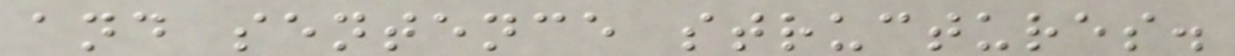and sentence structures.
